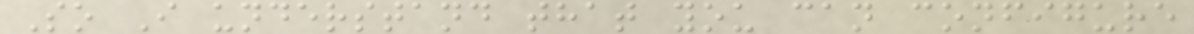So I understand that you can configure
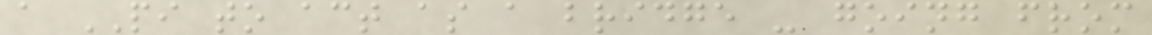a PI to act as a bridge - going from
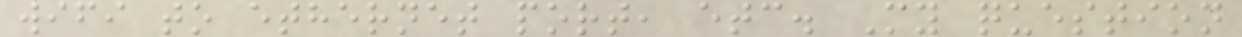wifi to ethernet port, etc. My question
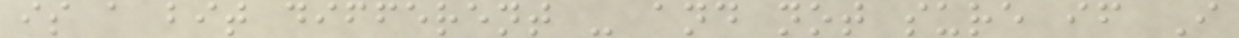is a bit different - and not sure if I
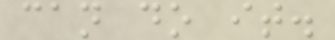can do it.
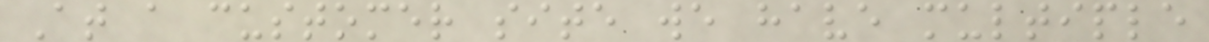At a customer site we have multiple
